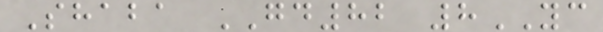Shaba GD82 8YC
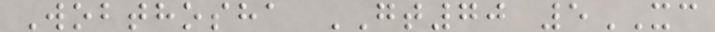Wobthosha GT70 5XC
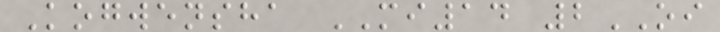Kogwensha MI14 2OI
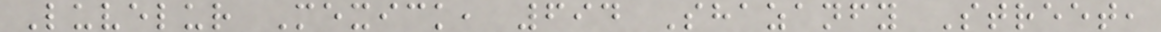Luvelur Mexick, 694 Shazanfy Street,
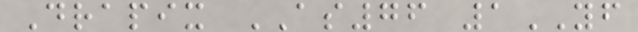Drapix AS76 1YF
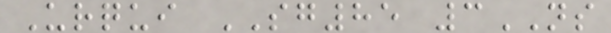Urqui SG85 3NS
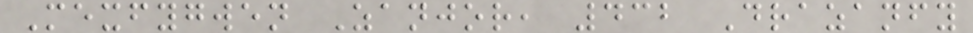Mexfygwen Zanjor, 432 Drazanfy
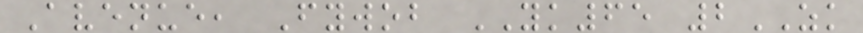Avenue, Fywob YK65 2ZK
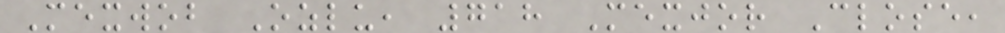Mexwob Ozlu, 718 Mexjor Close,
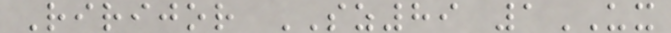Ririjor SZ89 1UX
